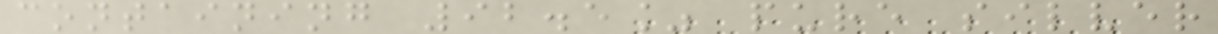containing 92.5% pure silver
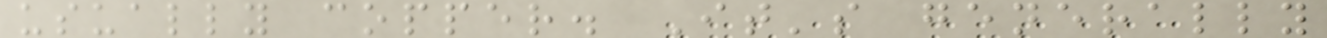usually copper. It's generally
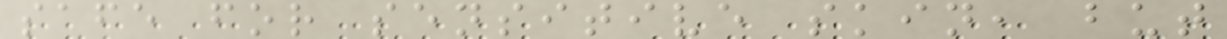safe for sensitive skin, but
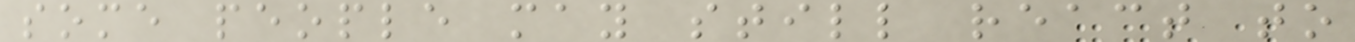some people may still react to
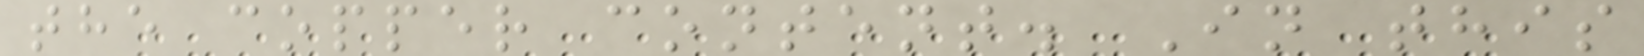the copper content. In this
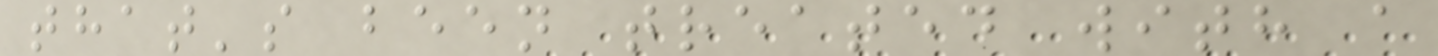that's been treated with a
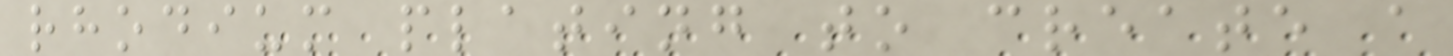rhodium plating to create a
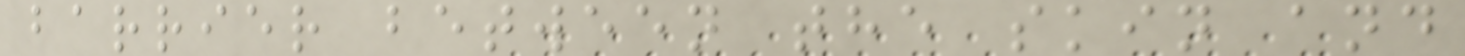barrier between the skin and
